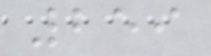259
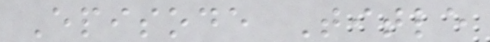Episode Title
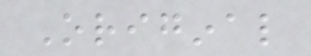Original
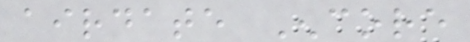airdate Encore
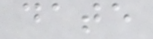date
